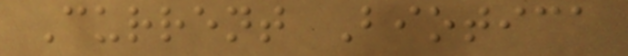Current Biotica
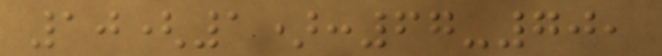10(1):67-70,
